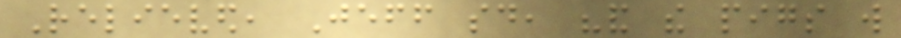Relieved, Jeff said, "and the pigs will
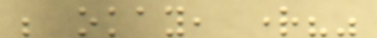be okay, right?"
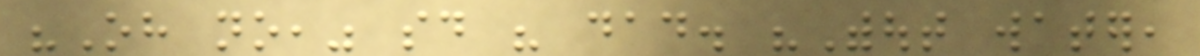"Oh no," said his dad. "Without water,
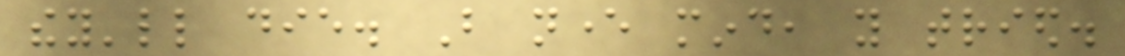they'll die. But never mind, you tried.
